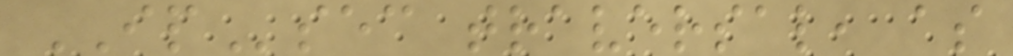IPsec traversal, as
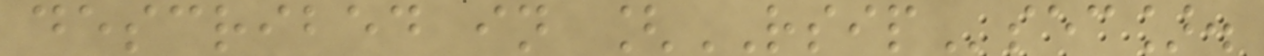described in [RSIPsec].
